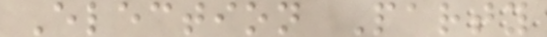Election Party
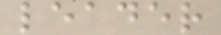leader
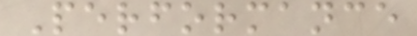Performance
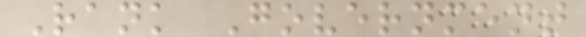Rank Government
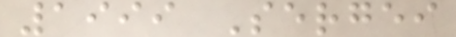1999 Sergei
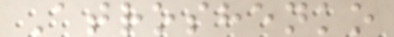Atroshenko
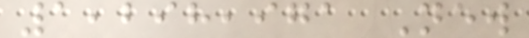1,298,971 New
